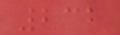232
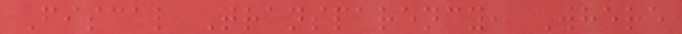Fiscal Transparency, Where
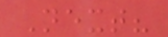Next?
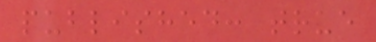published: true
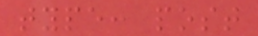type: post
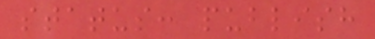status: publish
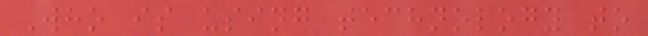Who is using technology to
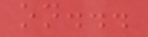on...
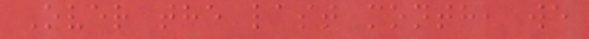Over the last month, we
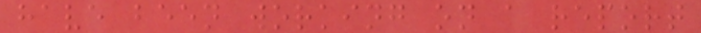have been working on a report
